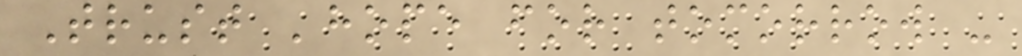Trust 'hope for tomorrow -
